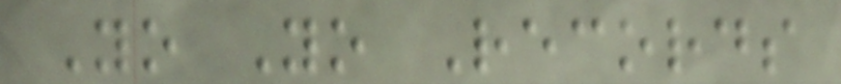Yo Yo Records
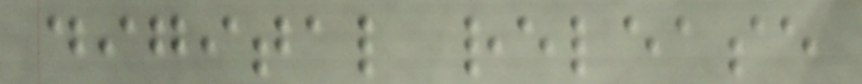digital release
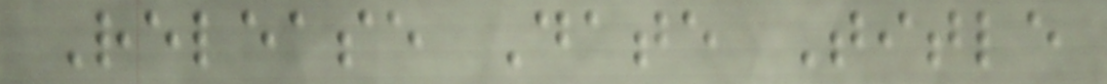Release Date Title
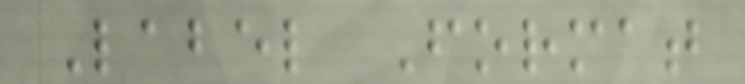Label Format
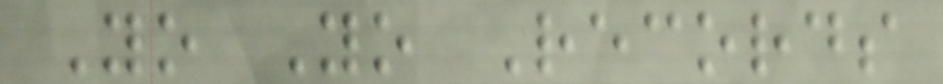Yo Yo Records
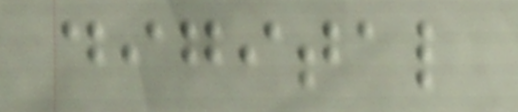digital
